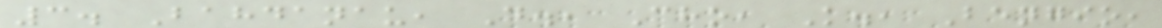3. Bahdanau, D., Cho, K., Bengio,
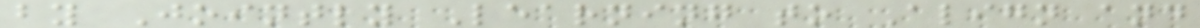by Jointly Learning to Align and
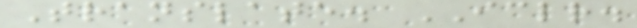Translate. ICLR.
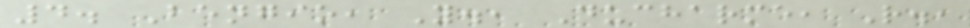4. Bengio, Y., Ducharme, R.,
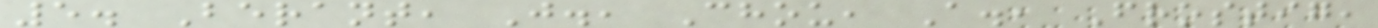5. Berant, J., Chou, A., Frostig,
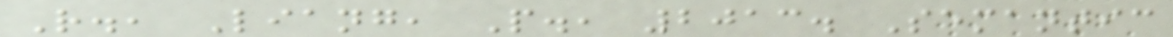R., Liang, P., 2013. Semantic
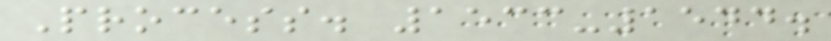Process. 1533-1544.
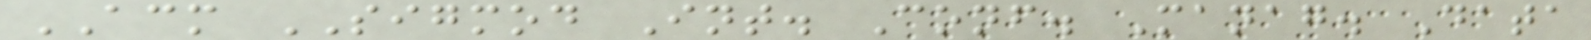ACM SIGMOD Int. Conf. Manag. Data
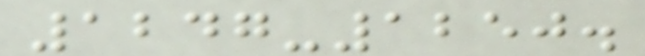1247-1250.
